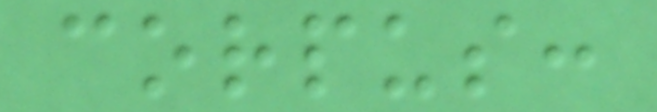corpus:
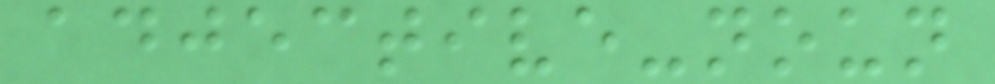adjective-noun
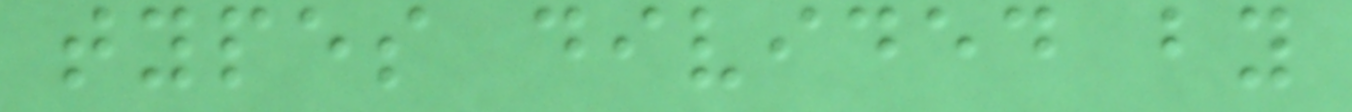types divided by
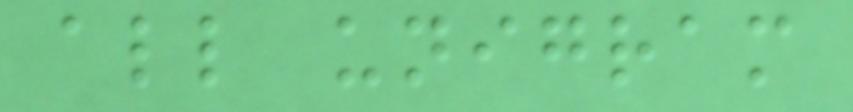all unigram
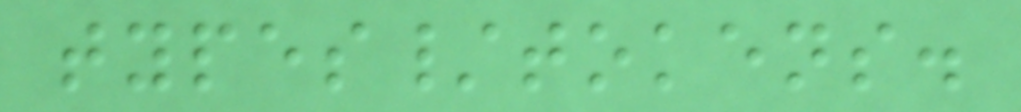types/tokens.
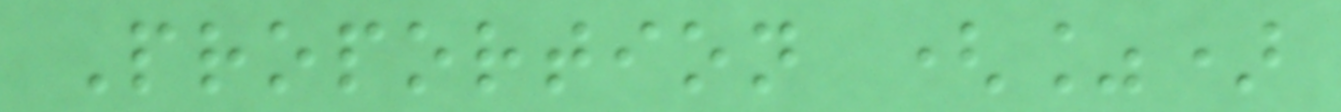Proportion (%)
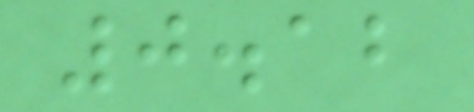0.12
